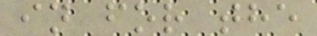in for the
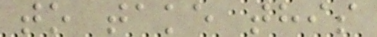to take this
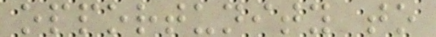opportunity to
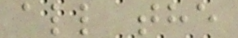all the
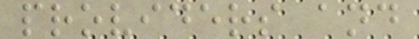providers and
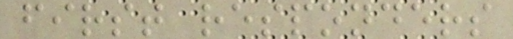first responders
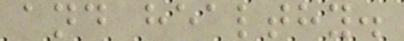and healthy.
